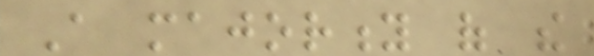A majority of the
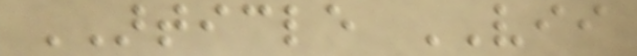ARTICLE VII
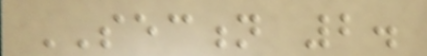SECTION 2.
